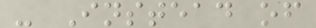- Instead of
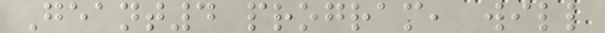Geant4 program, will
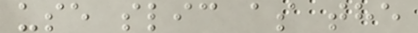use slic as the
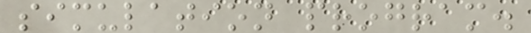simulation program.
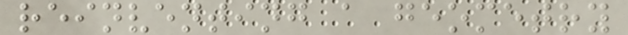reinventing a geometry
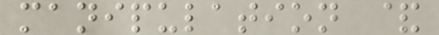manipulation &
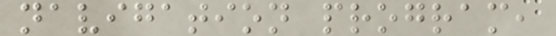navigation program,
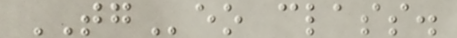TGeo class.
